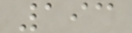193
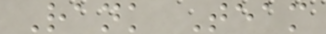Rank Team
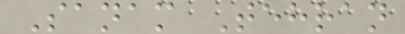Sanam Tehran
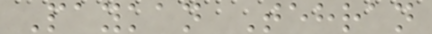Paykan Tehran
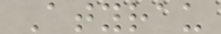Atyrau
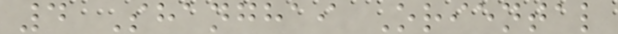4 Shanghai Oriental
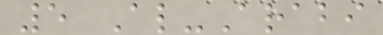5 Al-Arabi
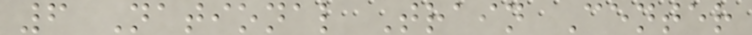6 National Train Center
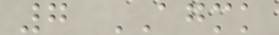7 AGMK
